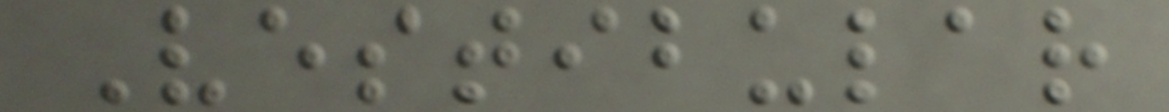Vestibular
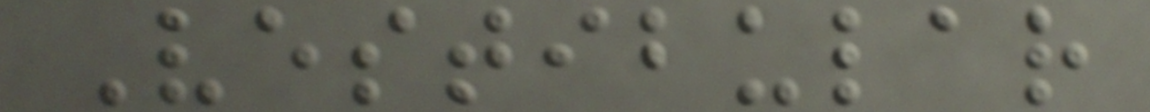Vestibular
